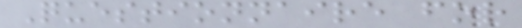Questionnaire for
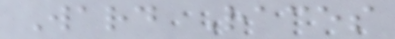Ward Races
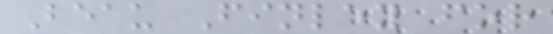Beau Finley for
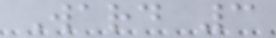Ward 3
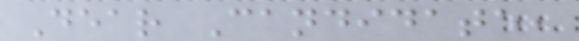Dear Candidate,
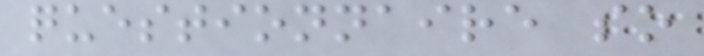questionnaire so
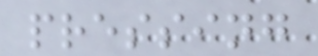pressing
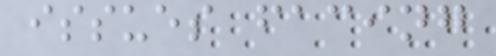issues facing
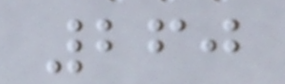260
